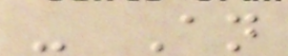- An
